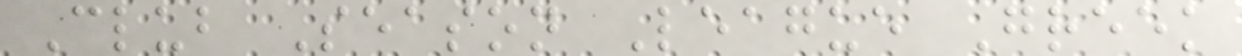Club Season League Greek
